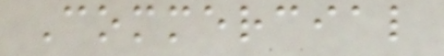Commercial
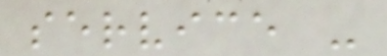service -
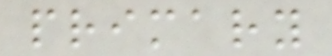primary
